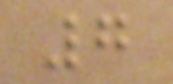7
